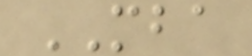MBA
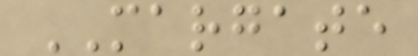MARGATE
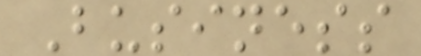Business
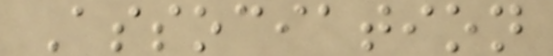Association
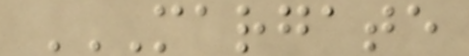MARGATE
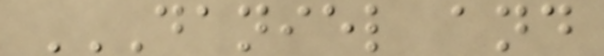DANIEL AND
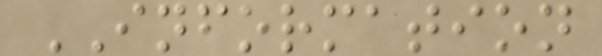INFORMATION
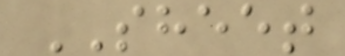SHEET
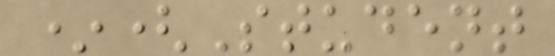*(Student
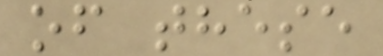of these
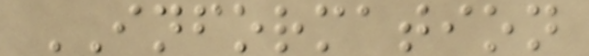INFORMATION
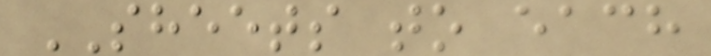SHEETS to each
